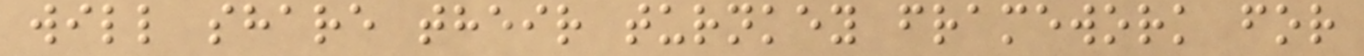will share their turnkey framework for
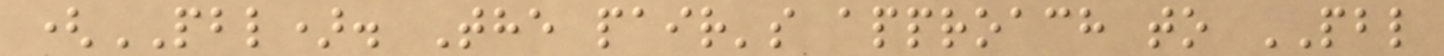(PBL). The pair's approach to PBL
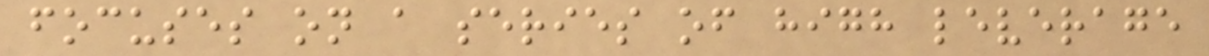focuses on a series of high leverage
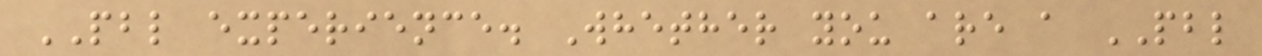PBL experience. Whether you are a PBL
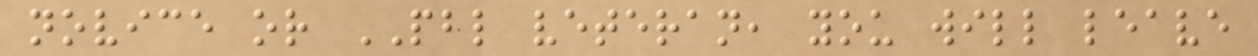novice or PBL veteran, you will leave
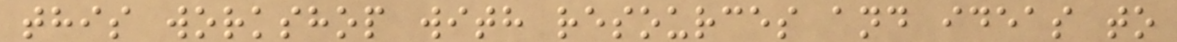this workshop with resources and ideas to
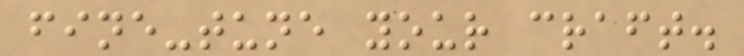fine-tune your craft.
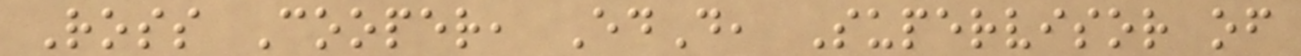Ross Cooper, EdD, Supervisor of
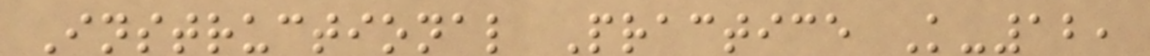Instructional Practice K-12,
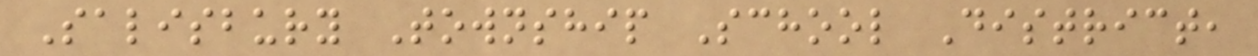Salisbury Township School District,
